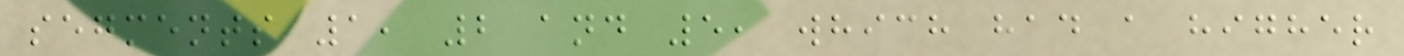segments 1, 2 and 5, which had a higher
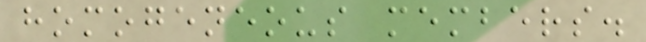homogeneous members.
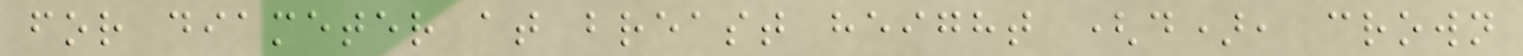for diameter at breast height (d), crown
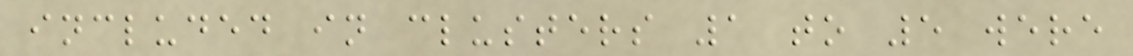included in clusters 1 to 5 were
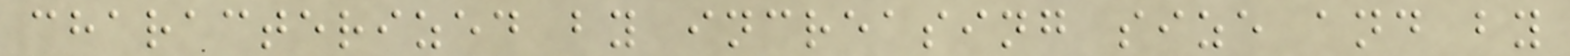characterized by increasing size and by
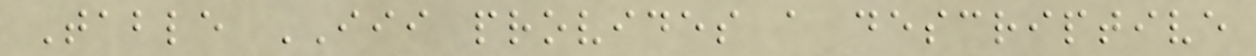Table III provides a descriptive
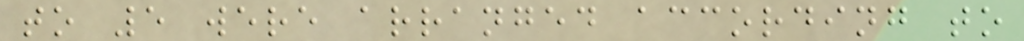to 5 were arranged according to
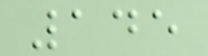145
